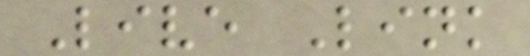Live Link
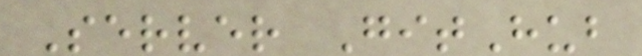Server GitHub
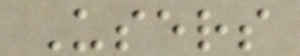Users
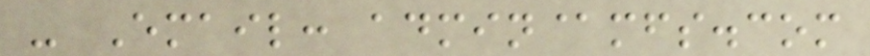- Email: admin@mfs.com
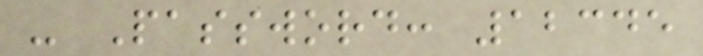- Password: 12345
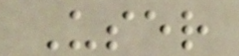User
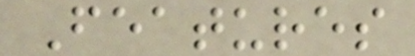Features
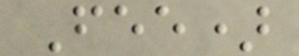Fee)
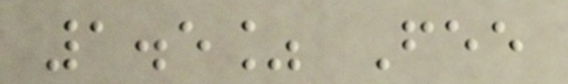1.5% Fee
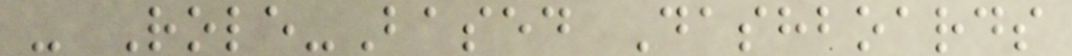- Role-Based Dashboards
